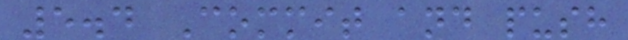5.4 Commit and push
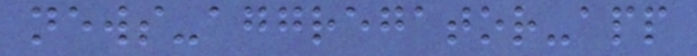news-aggregator-app
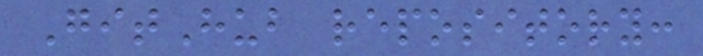GitHub repository:
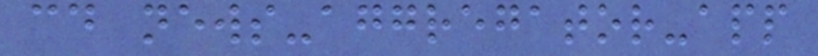cd news-aggregator-app
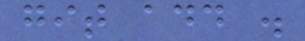git add .
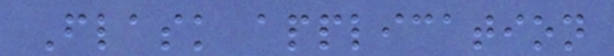Flask application
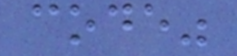code"
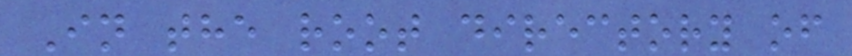In the root directory of
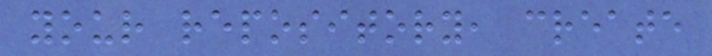your repository, create
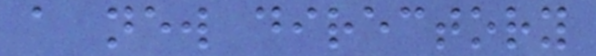a new directory
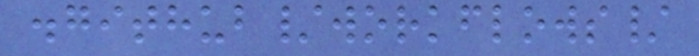.github/workflows/
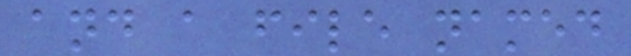and a file named
